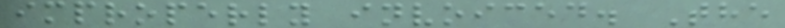improperly invoiced. The
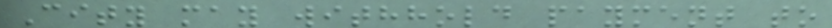City may withhold payment to
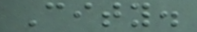City.
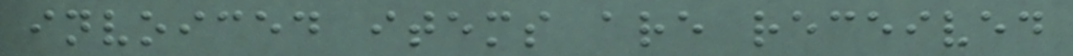invoiced items are received
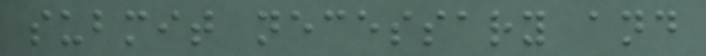submit necessary and
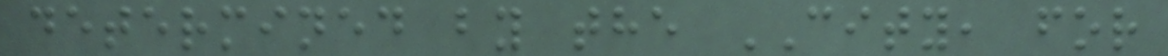determined by the CITY, for
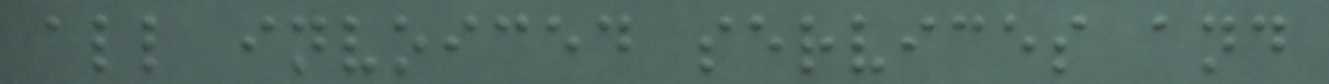all invoiced services and
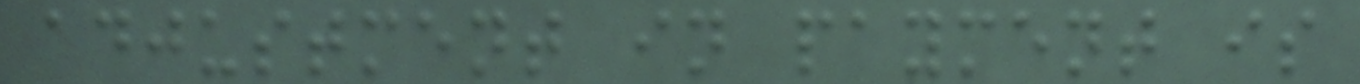adjustment in payment is
